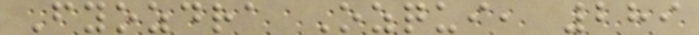Fyozdra Ozqui, 289
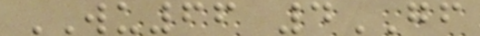WU66 4GF
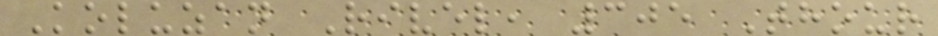Koluzan Rivel, 305 Thour
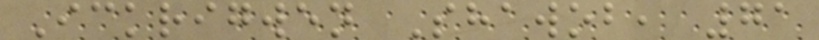Ickrigwen Shawob, 71
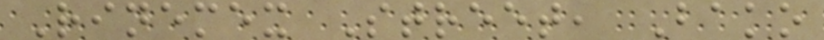Rinemex Street, Bako
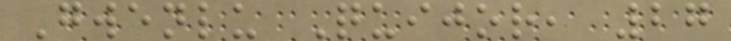Gwenlu Quijor, 27
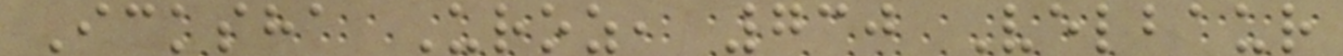Icksha Uroz, 730 Velbaur
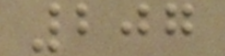207
